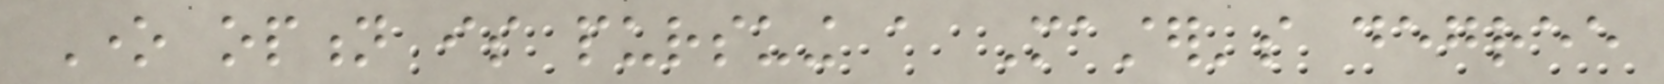One option is pursuing a Master's degree
